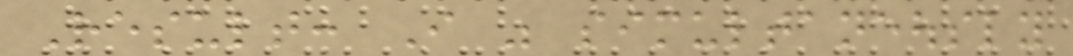Result: I was simultaneously
